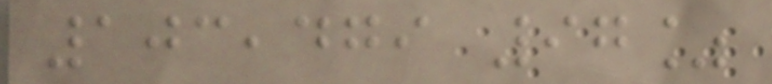103,479 97%
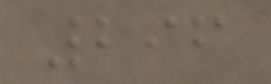296
